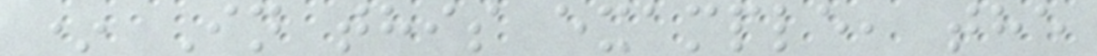* In this example, the
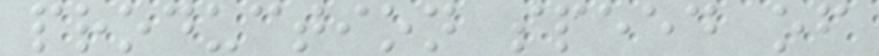production speed of
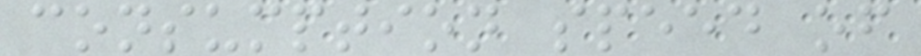consumption speed of
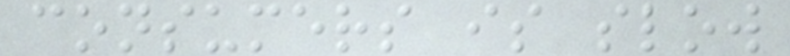consumers is slow
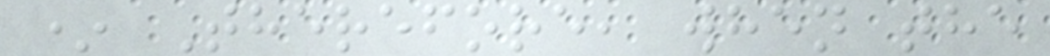* Therefore, when the
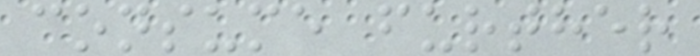consume further
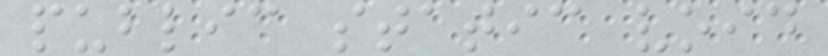public static void
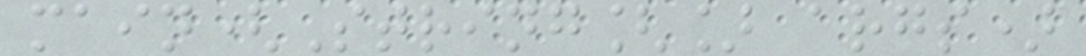main(String[] args)
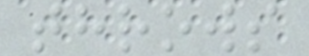throws
